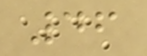46
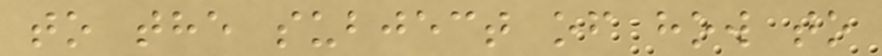to the subject of how to
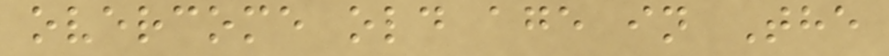overcome old age in The
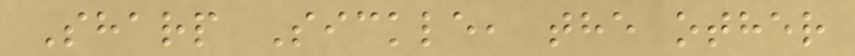Sharp Sickle, the other
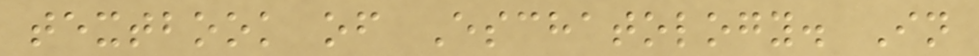textbook of Eschatology. In
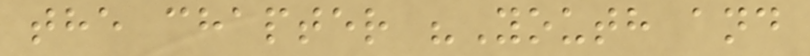the chapter "Youth and
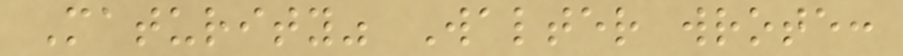Maturity" Walter wrote:
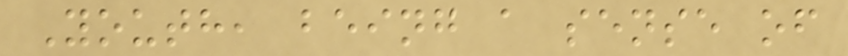Youth, being a sense of
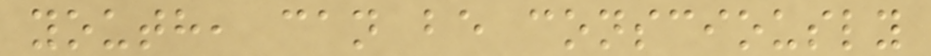youth, can be consciously
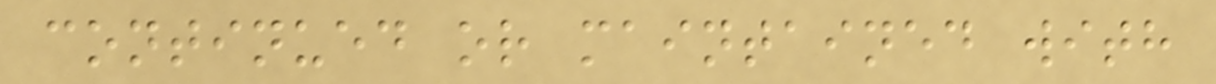continued or maintained with
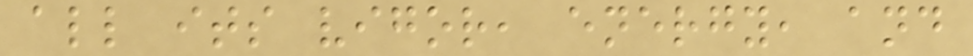all its vigor, energy, and
